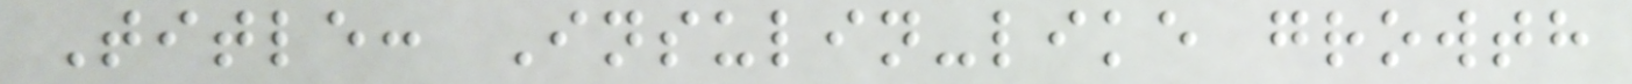Title: Insulin-like growth
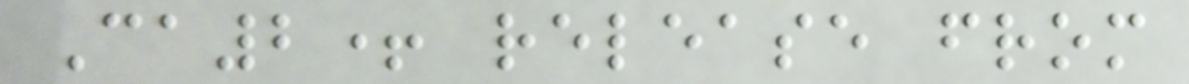Ca2+ release from
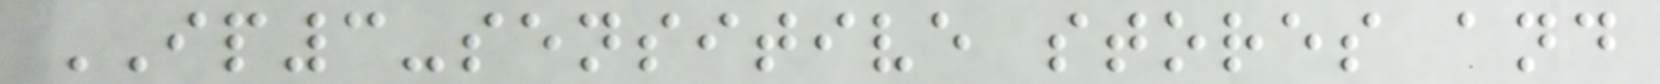IP3-sensitive stores and
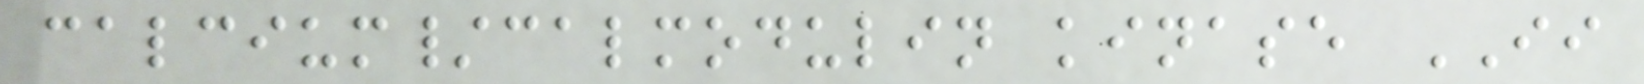calcium/calmodulin kinase II
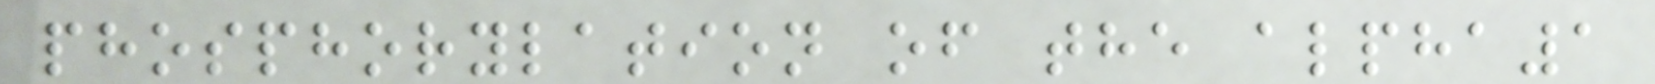phosphorylation of the alpha1
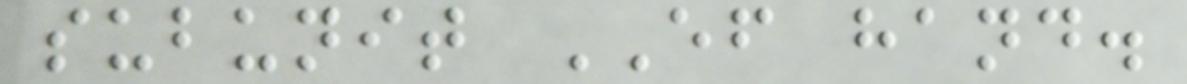subunit EF hand.
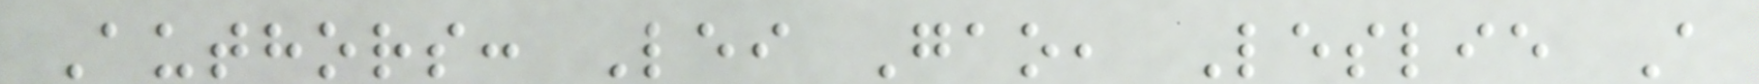Authors: Lei Gao, Leslie A
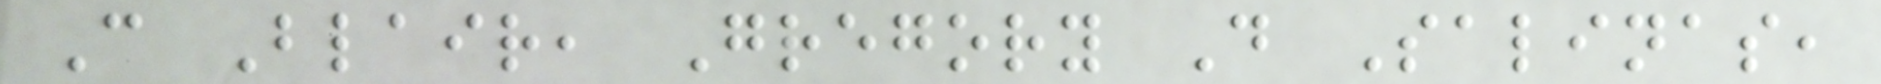C Blair, Gregory D Salinas,
